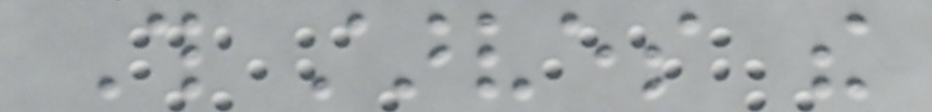This starves the
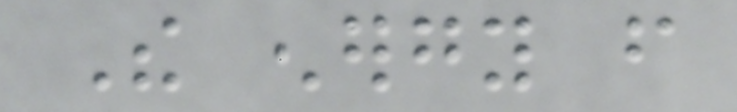The energy from
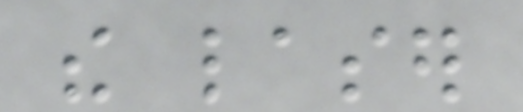the laser
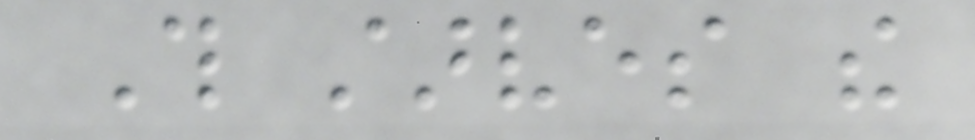This starves the
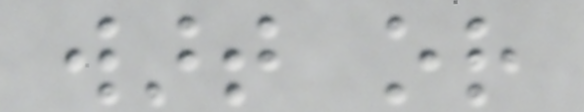wart or
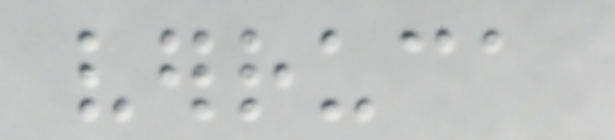verruca
